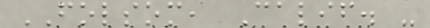FOLSOM, Calif. -
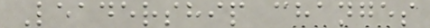Leadership changes
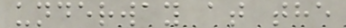underway at the
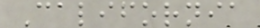California
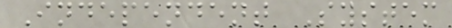Independent System
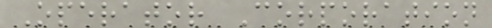Operator Corporation
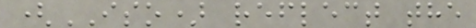(ISO) reflect the
